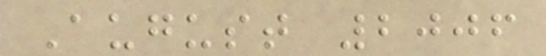August 2006
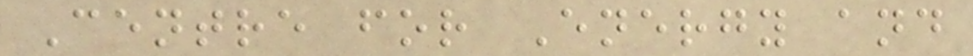Centre for Energy and
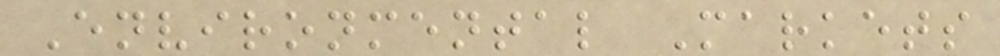Environmental Markets
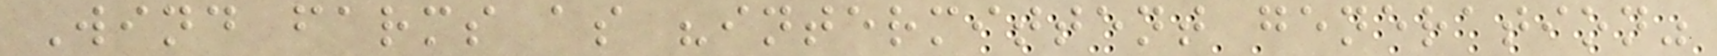Wind farms as "intermittent generation"
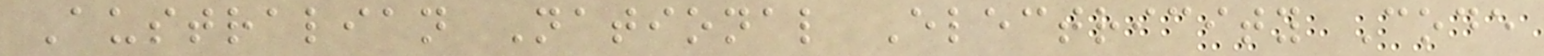Australian National Electricity Code
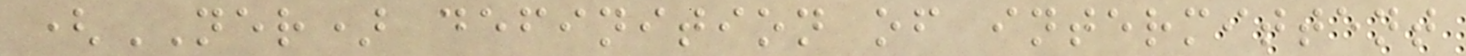(NER) definition of intermittent
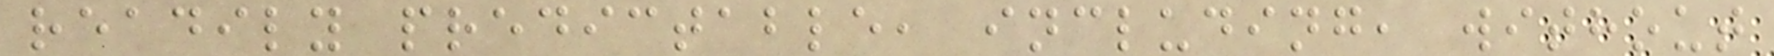readily predictable, including, without
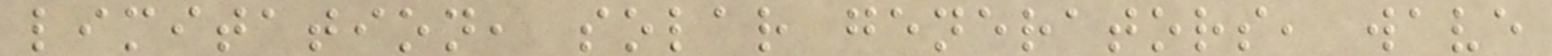limitation, solar generators, wave
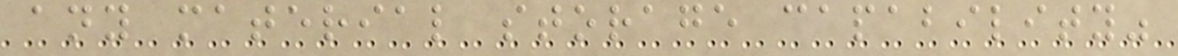any material storage capability"
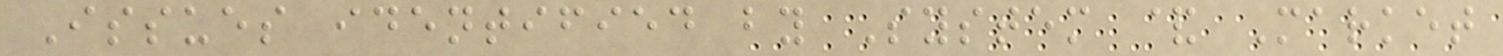Issues identified by System & Market
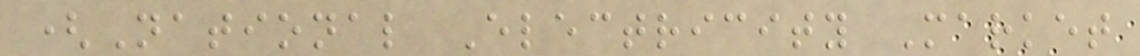(National Electricity Market
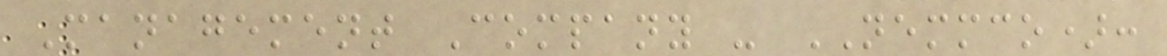Management Company - NEMMCO):
